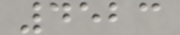4523
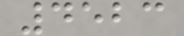4523
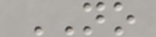NO
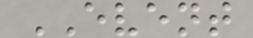EVENT
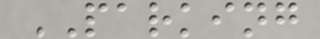PARKING
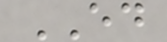ED
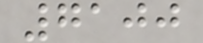7100
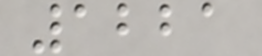1221
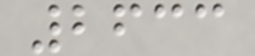2633
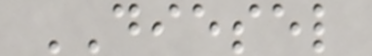DIESEL
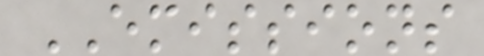EMISSIONS
